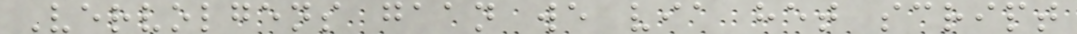Vervolgens gaan we via het script
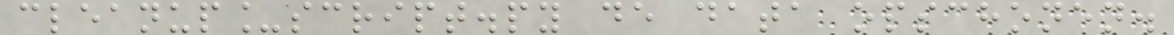cleanup_script.py de data opschonen.
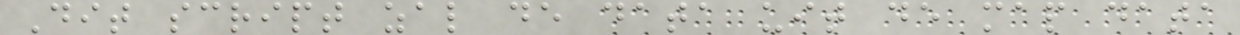Dit script zal de data uit de map data
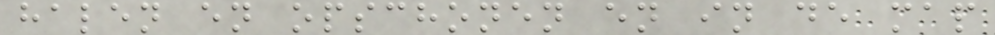halen en opschonen en in de map
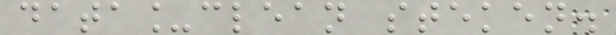data_clean steken.
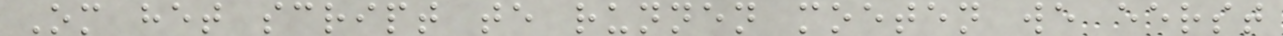Om het script te runnen moeten we eerst
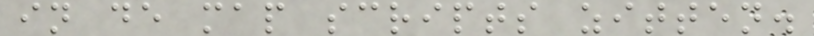in de map scripts zitten.
